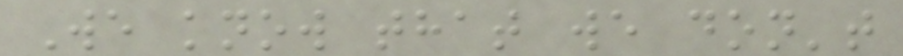We know that we don't
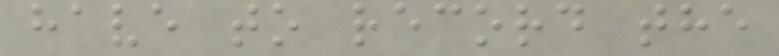have to record the
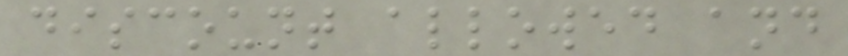discount allowed and
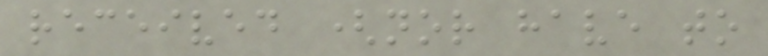received (nor have to
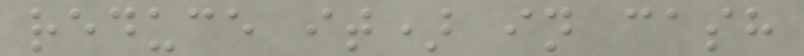reduce it) in cash
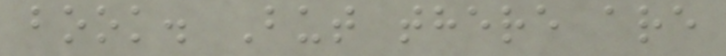book. But there are
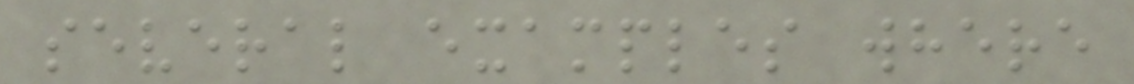several examples where
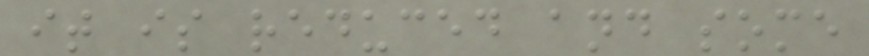it is reduced and some
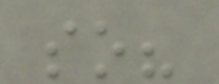so?
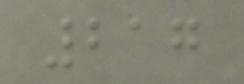217
